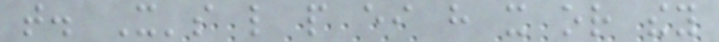that. It's like people either have it or they
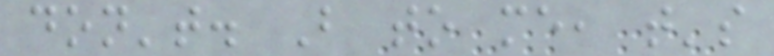don't. But to me, that's
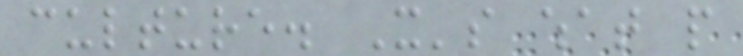culture. It's what people
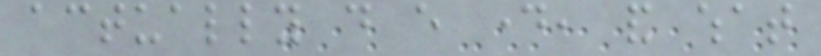actually do every day, and what
